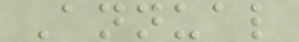Annual
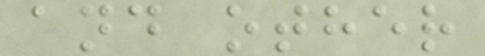and other
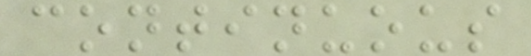continuous
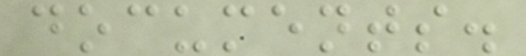documents.
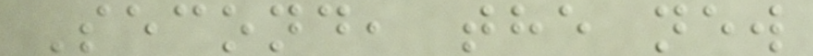Second, the new
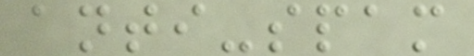anti-spam
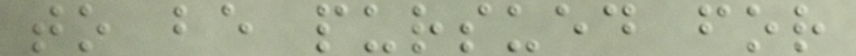to be pursued for
